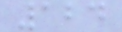124
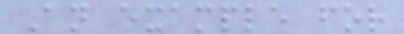An example for
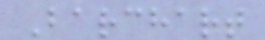Barchart
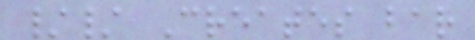// Creates bar
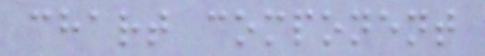chart component
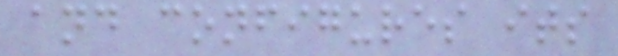and configures its
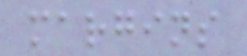margins
